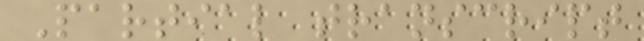Partial transcript
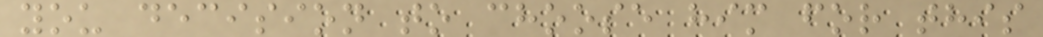you decision to choose him for this
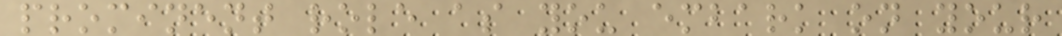prominent role as you embark on your
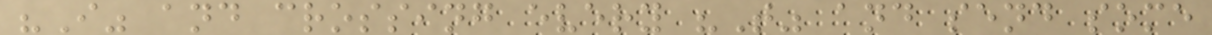"I" and crossing every "T" and send some
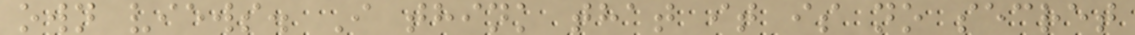own views. I think that it is no secret
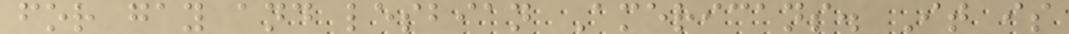for gay and lesbian Americans. It is
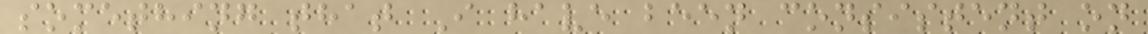something that I have been consistent on
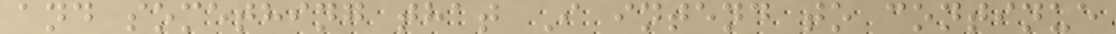and something that I intend to continue
